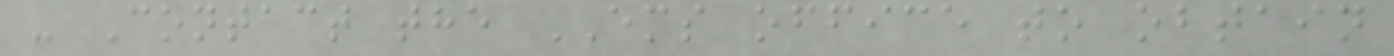- Contact the EMS office to obtain
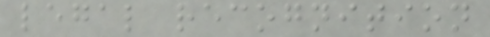legal recognition
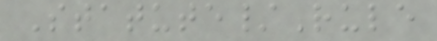Statute/Rule
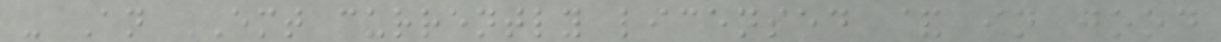- An EMT currently licensed & in good
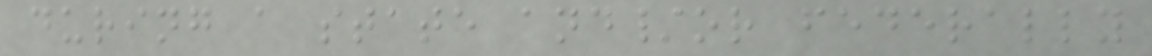during a state and/or federally
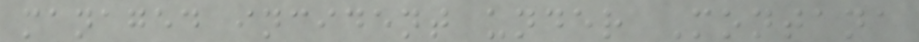managed incident under Montana
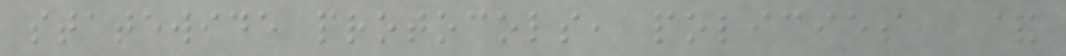statewide protocols, policies, &
